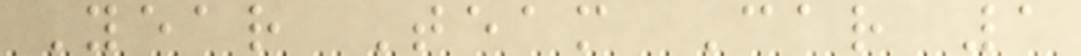Year Team Car 1
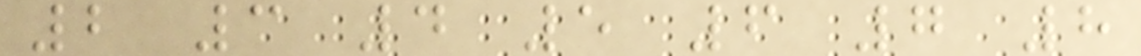2 3 4 5 6 7 8
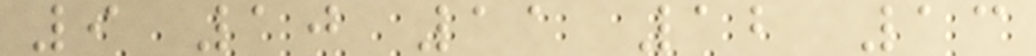9 10 11 12 13
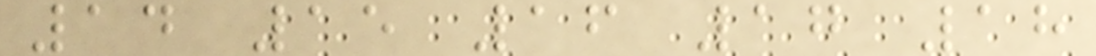14 15 16 17 18
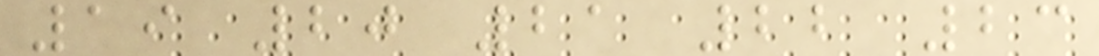19 20 21 22 23
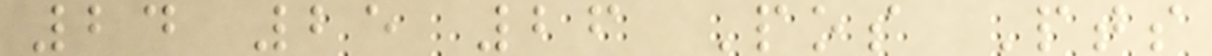24 25 26 Pos Pts
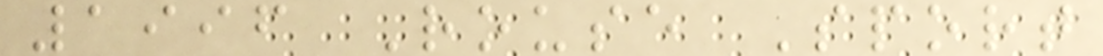1996 Rouse Sport
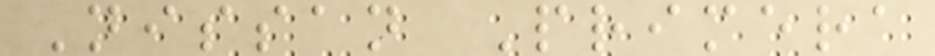Nissan Primera
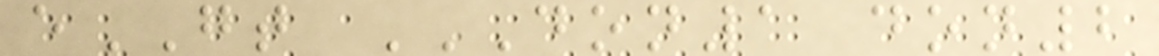eGT DON1 DON2
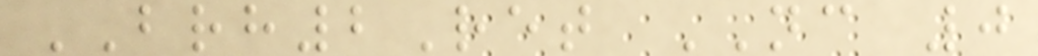BRH2Ret NC 0
